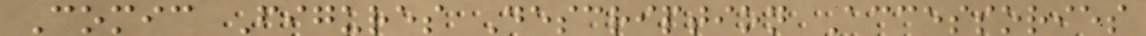Comic Figures Description Accessories
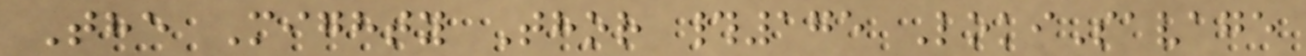The Mighty Thor #175 LokiSavage
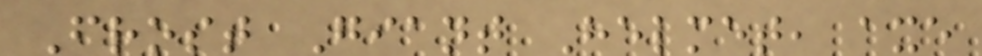Frost Giant Helmet, axe
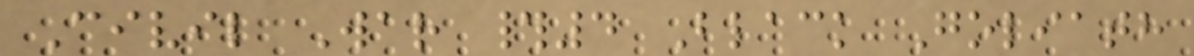Civil War #4 Black Goliath
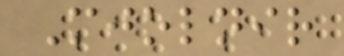Mjolnir
